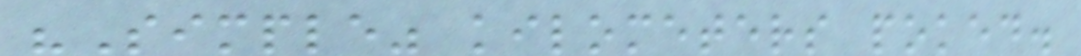"Simple" kilometers poked.
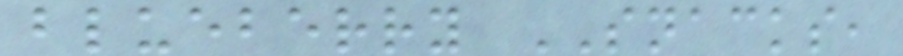blueberry SNACKS,
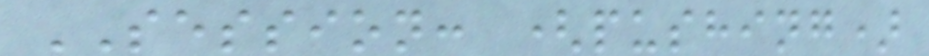SESSION: (pushing)
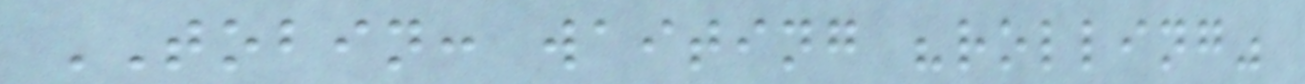TOBIN: waiting "rolling"
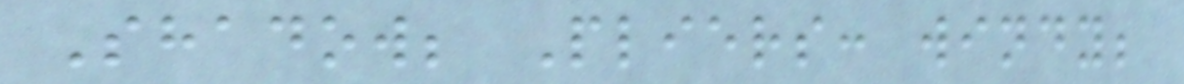Shadow; Pliers: windy;
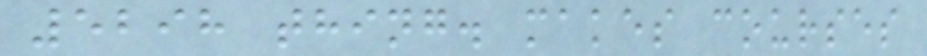5298 thing. makes courses
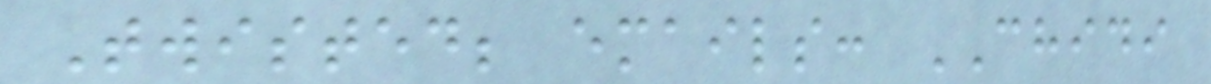Twisted; emails: CHIDI
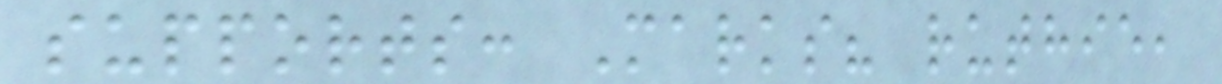supports: Marks? ruthie,
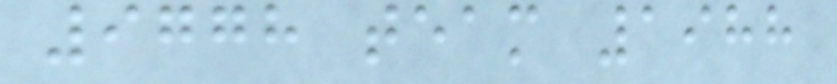9778 team 1988
